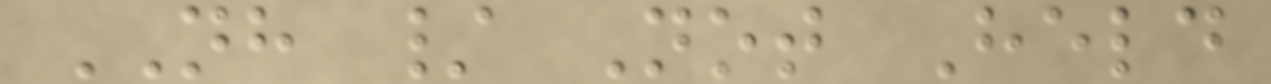NH / Not Held
